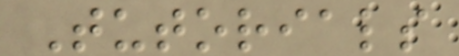Tutorials
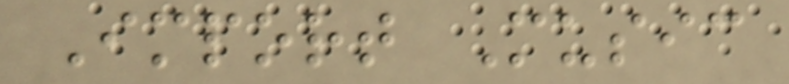Import Music
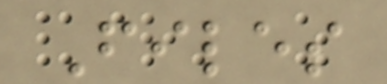Files
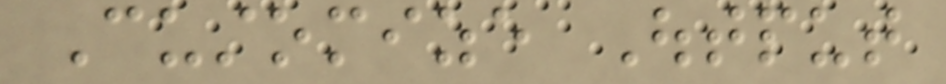Customize Output
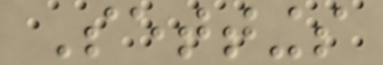Settings
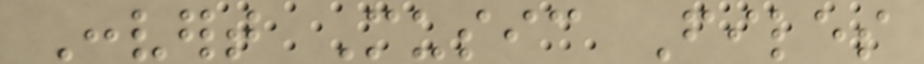Convert Music Files
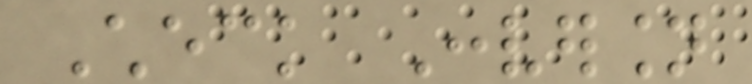Check Conversion
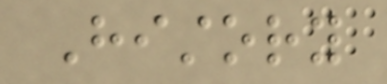History
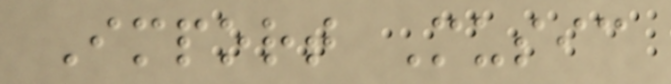Import Music
